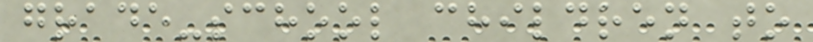grade-school children to
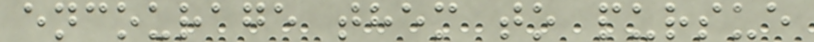encourage them to pursue
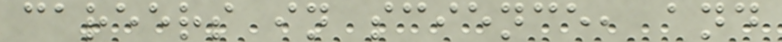careers in science, and
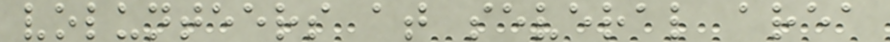volunteers at several area
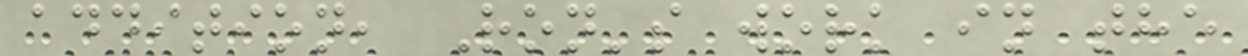addition, Ron's work in the
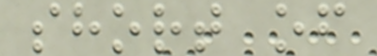short of
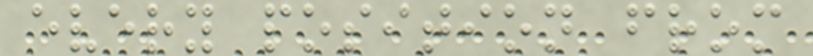every position from
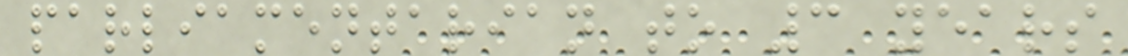parliamentarian to 3 years
